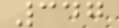347
